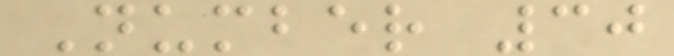Number 30
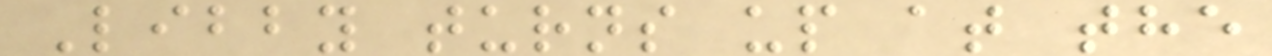Libby turns up at the
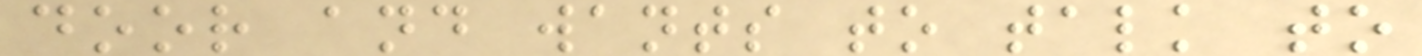door and wants to talk to
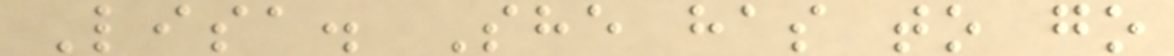Lisa. She has to go
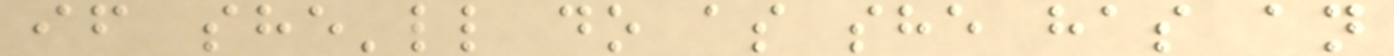if she'll do as she has an
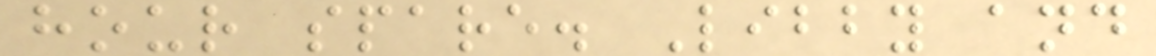hour spare. Libby and
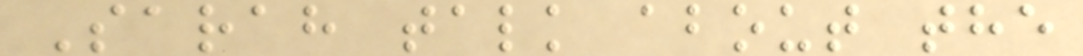Sarah talk about the
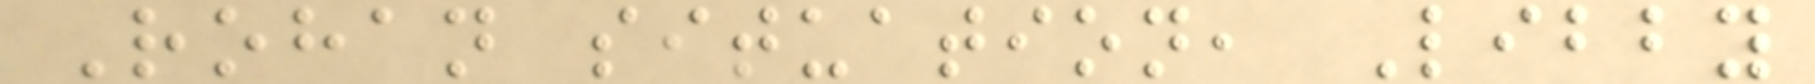Rohan situation, Libby
